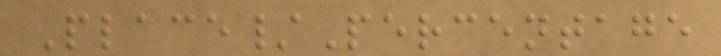Place/Percentage
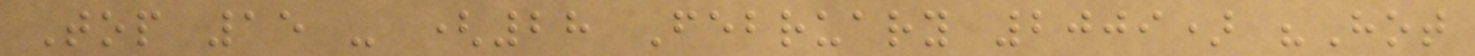Top 15 - (28 February 2009) "Hot
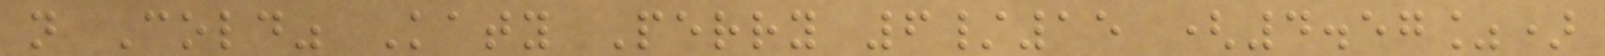n Cold" Katy Perry 6/15 (4.57%)
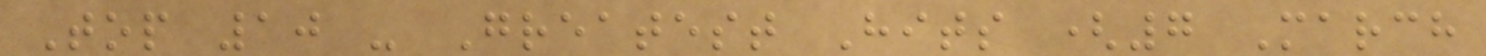Top 10 - Greatest Hits (7 March
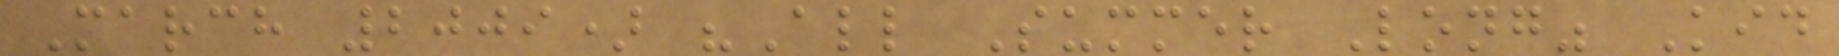March 2009) "All Summer Long" Kid
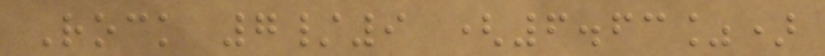Rock 7/9 (6.63%)
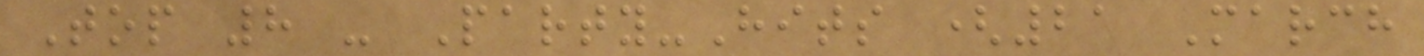Top 8 - Party-Hits (21 March
